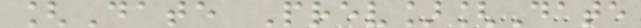[Date Prev][Date
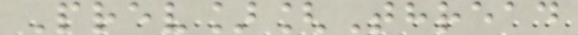Prev][Thread
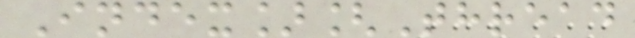Index][Thread
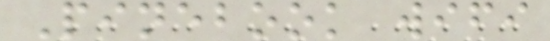Pinebook wifi
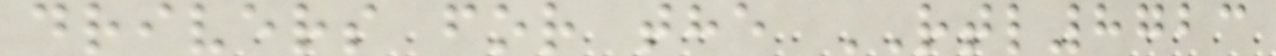drivers for the RTL8723
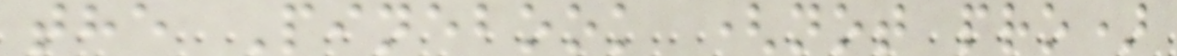the Pinebook (not pro)
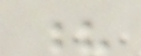?
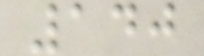140
